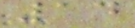14
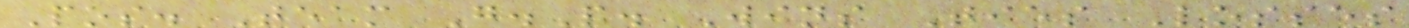Pos. Team G.P. Wins Ties Losses
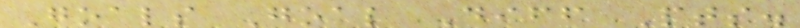Goals Goal Diff Pts.
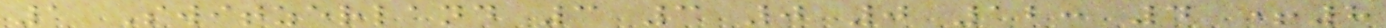1 Switzerland 3 3 0 0 12: 4 +8
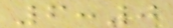6:0
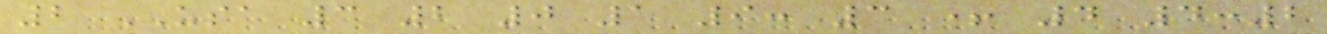2 USA 3 2 0 1 9: 3 + 4 4:2
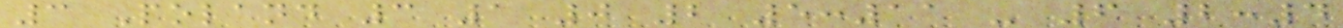3 Poland 3 1 0 2 5:11 - 6 2:4
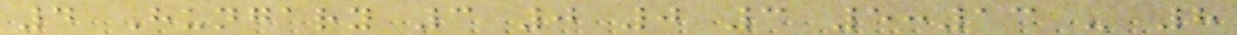4 Hungary 3 0 0 3 5:13 - 8
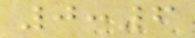0:6
